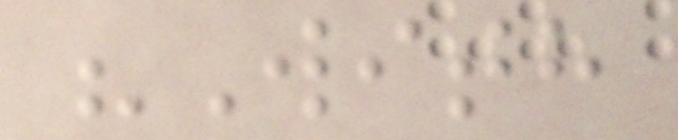"With
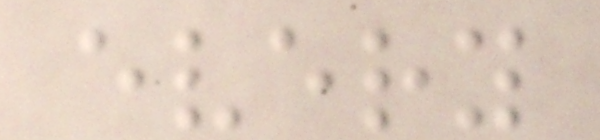every
